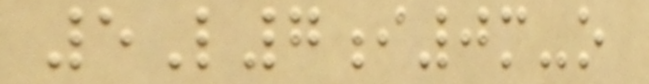5L7i0m-o
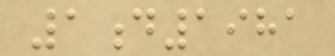1d1981
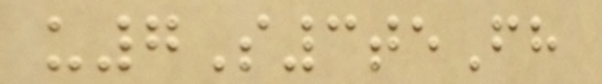u7S3teFh
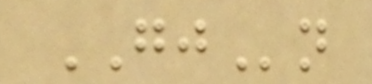GJn
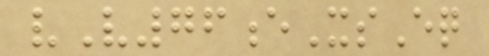vV76eXsEq
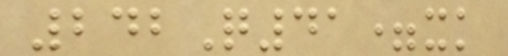242Q41=xk
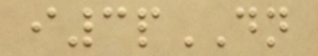i3pDN
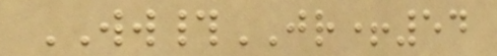WW#JR+54
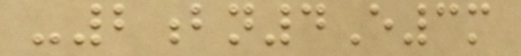-2bn4E3m
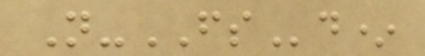N-FSd*
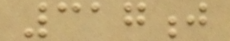317j
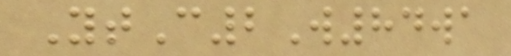YtC2W84wa
